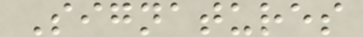Signatures
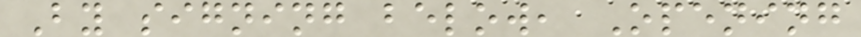By signing below, Opening
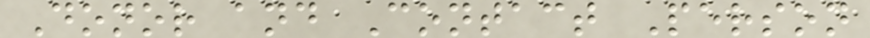Donor and Contact Person
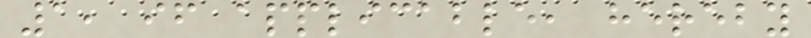1, if applicable, hereby
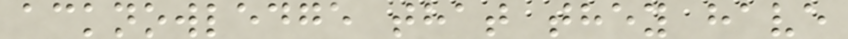acknowledge that they have
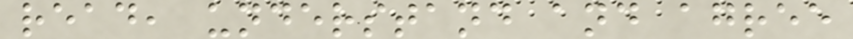read, understand and agree
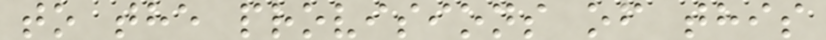to the provisions of this
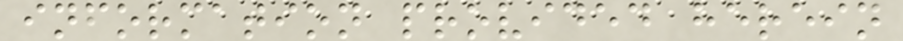information provided herein
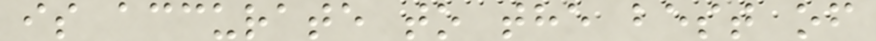is accurate to the best of
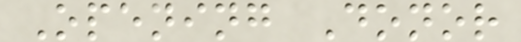Opening Donor
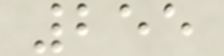255
